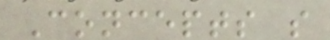Concepts s
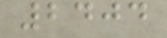2404
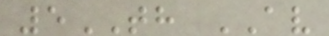5TH AV
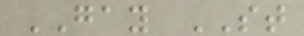GAY ST
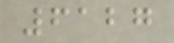6127
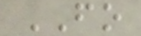FO
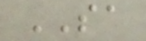SA
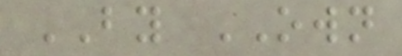BY OWN
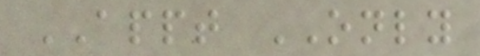APPT ONLY
